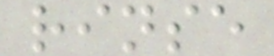rinse
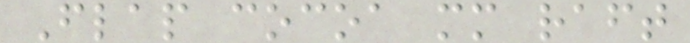Flap cocoa mm raft
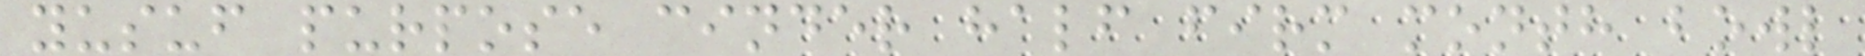yusuf purpose cinder half firm month bowl
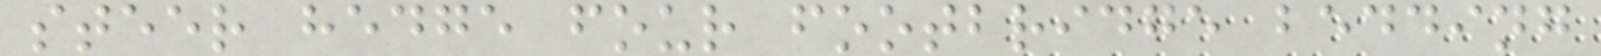steer hedge four footbridge bedding
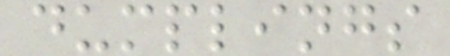dumplings
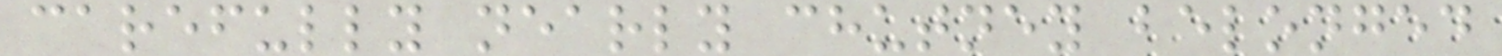carefully nearly chutney belonged
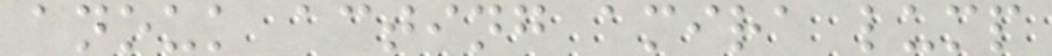anouk acting amira lump
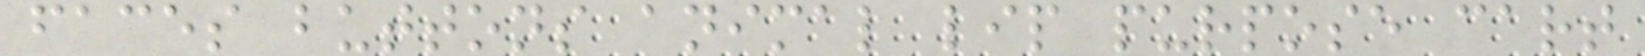faces buttons animal lip purpose cart
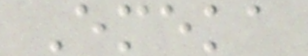Emeka
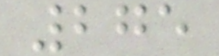275
